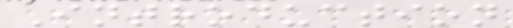Introduction
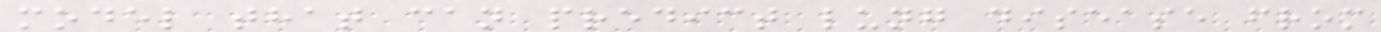model that can predict lung disease from
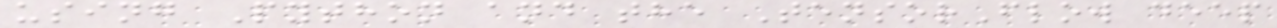using Python and the TensorFlow deep
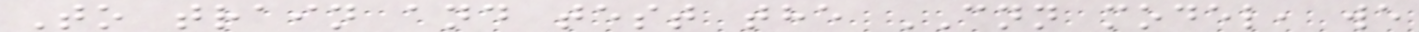To train and test the CNN model, we
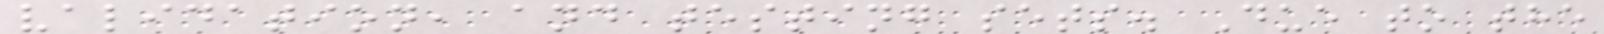validation, and testing sets. Due to the
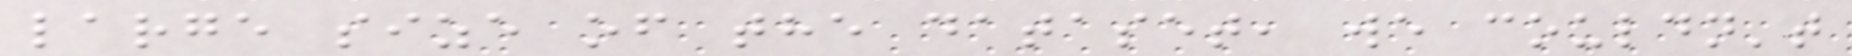large size of the dataset, we couldn't
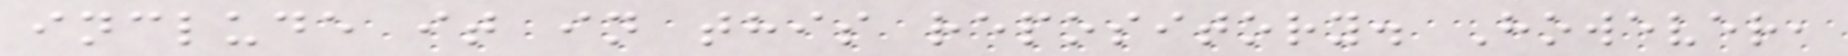include it in this repository. However,
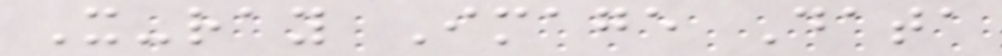X-ray Image Data
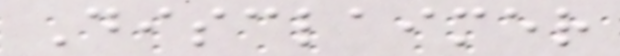Disclaimer
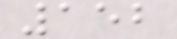152
